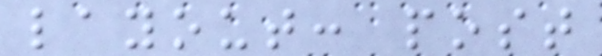layout: post
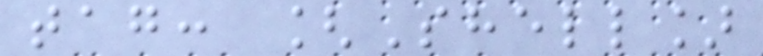tag: [Shell]
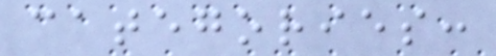categories:
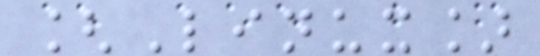[Linux]
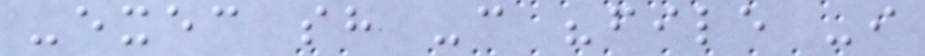-exec sh -c "file -i
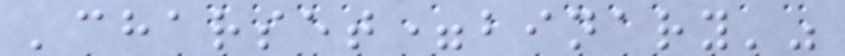'charset=binary'"
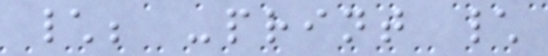\; -print \
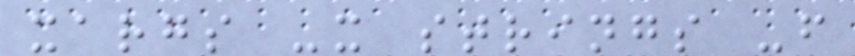xargs -x strings -f
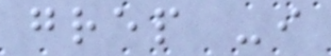grep -i
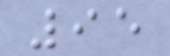95
